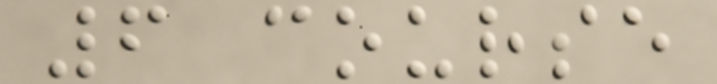6 course
